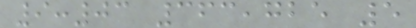9:03 363,725 5
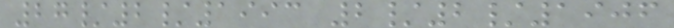27/2/1993 2/2/1906
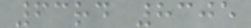63rd 8305
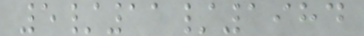5/11/1984
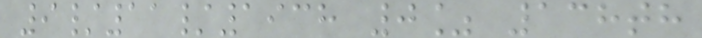9/11/1938 0% 138th
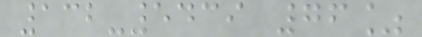132-5439 76%
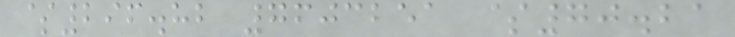$296.82 7603251 $70.21
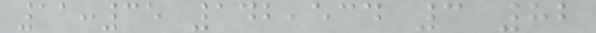11:35 142,534 3 82
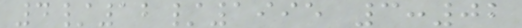4/12/1995 3:02
